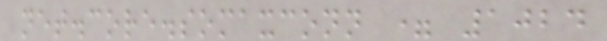net.core.somaxconn = 1024
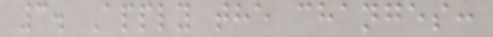3. Apply the changes:
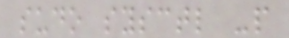sudo sysctl -p
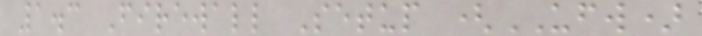1.3 Firewall Setup (UFW)
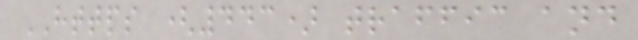HTTPS (443) traffic and
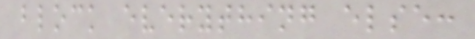block everything else:
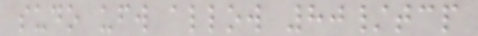sudo ufw allow 80/tcp
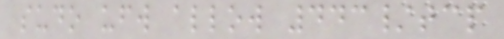sudo ufw allow 443/tcp
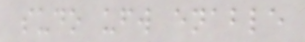sudo ufw enable
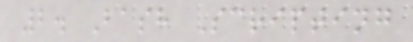2. Bash Scripting
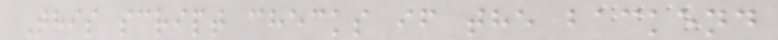This script checks if the backend
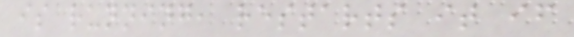is running, restarts it if
